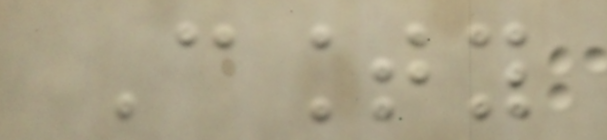County
